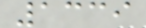1339
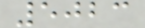5023
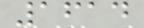1614
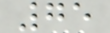75
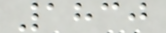1830
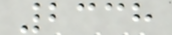2338
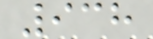938
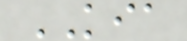KIA
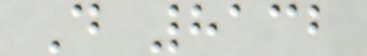D 8132
